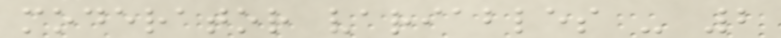moderator variables - 2
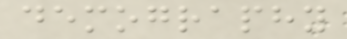demography
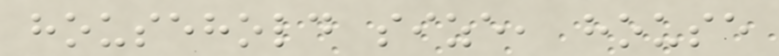household size, house
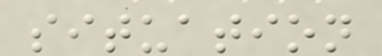situation
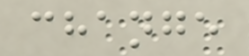change
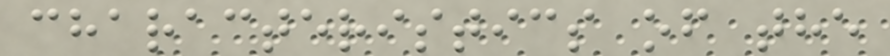characteristics of the
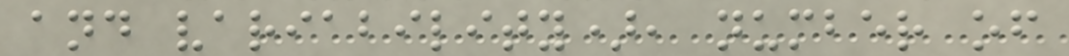and variability), number of
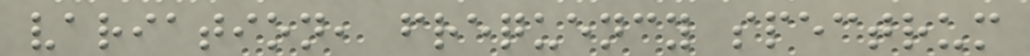variation, frequency spectrum
